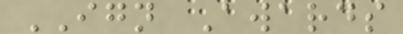IGN Awards
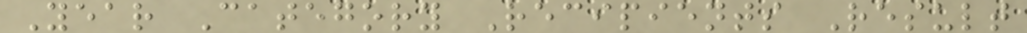Year Category Recipients Result
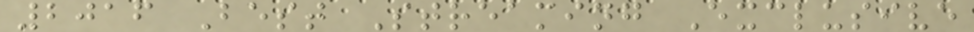2016 Best Streaming Exclusive
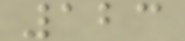123
